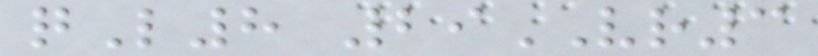qL8 29VR3
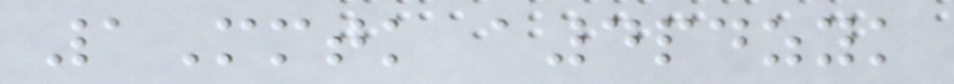1Mmtk a4pdzyk
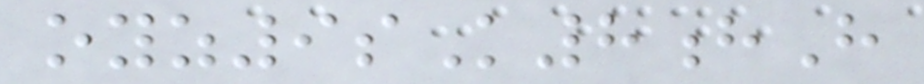oyz9sK8hH
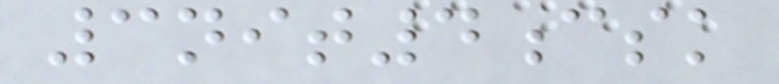3nit4csk
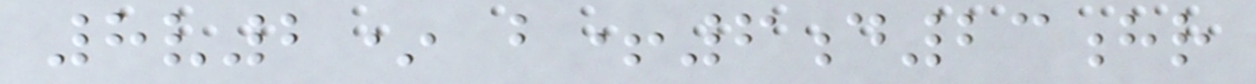8v2* b+6d23hr
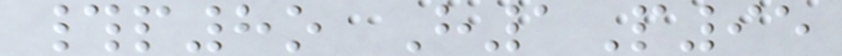#p8o H1P95
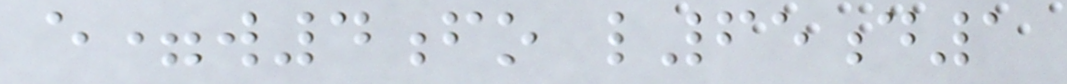e=w4fo l65d1
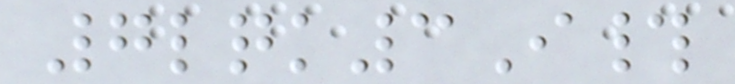7lqk3I#
